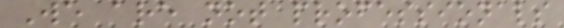We are not professionals
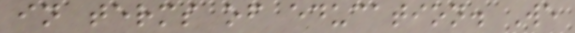in terms of education. We
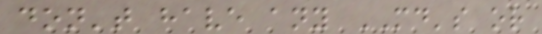don't have any MD's or
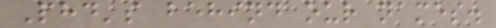Phd's behind our names.
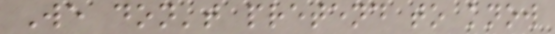We don't pretend to know
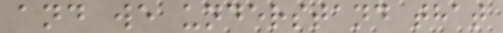and we understand that
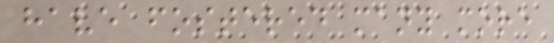have fostered many more
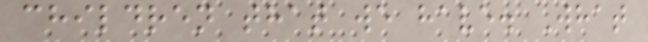children that we have. What
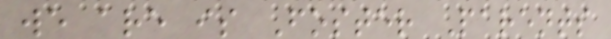we are is Foster Parents
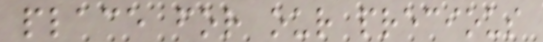place for our precious
